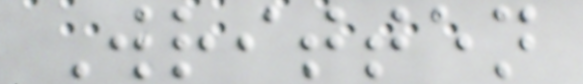Written
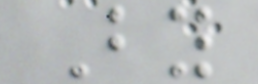By
